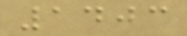1403
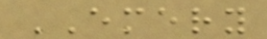EMERY
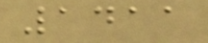1411
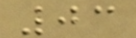03
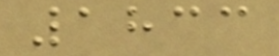1833
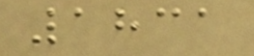1831
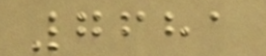7681
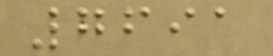7691
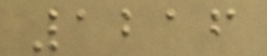1216
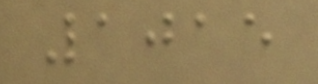1015
